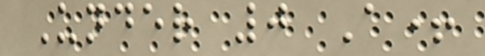Under 0 A+
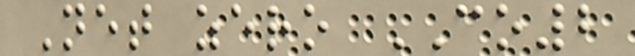Net zero CO2
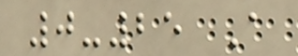0-25 A
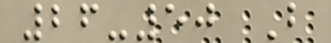26-50 B
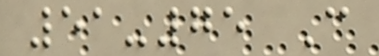51-75 C
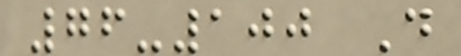76-100 D
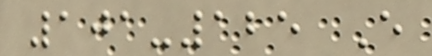101-125 E
